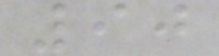90
